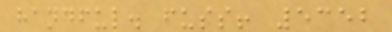handful. fuss! 5352
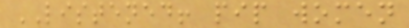LISTENED! pip women
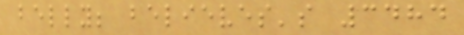belly; believes's 3484
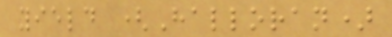yield (Halloran)
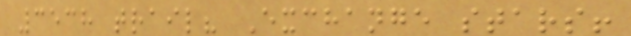3538 trail? Exchange stars!
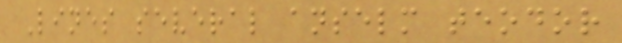Lines several anselm teodor
